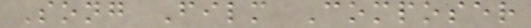Song Film Composer
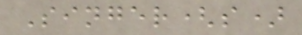Singer(s)
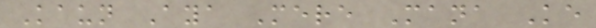Kaun Aya Mere Mana Ke
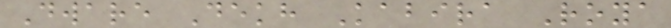Dware Dekh Kabira Roya
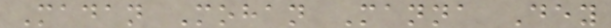Madan Mohan Manna Dey
